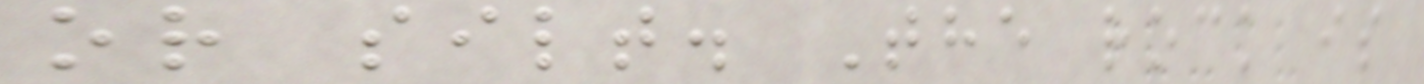or silt. The rock is
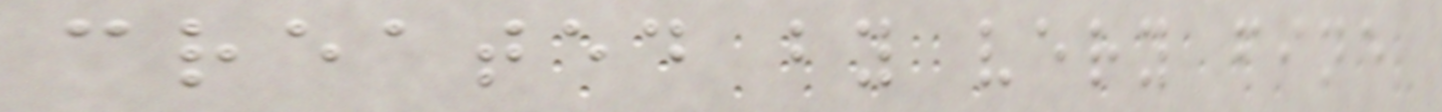created by very fine
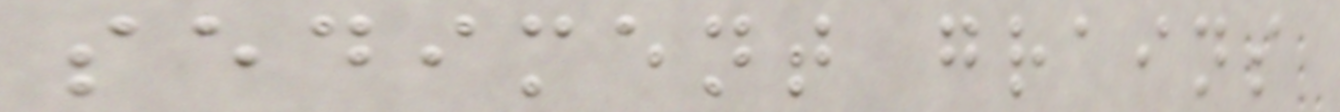sediment grains
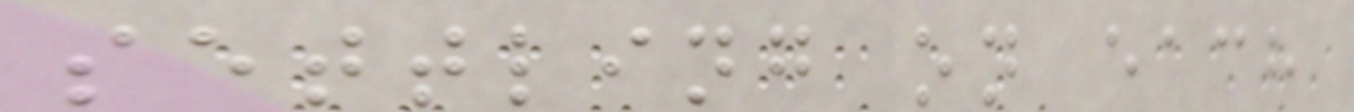settling on each
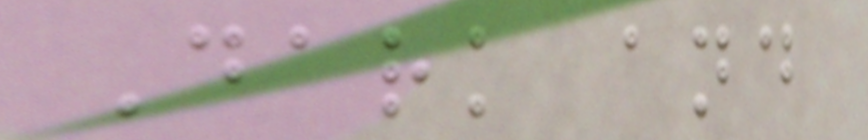Dark and
